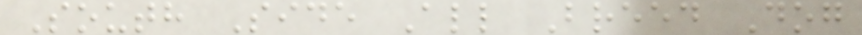South Side All Breed Dog
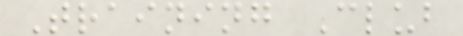Training Club
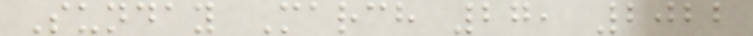Sunday March 27, 2022
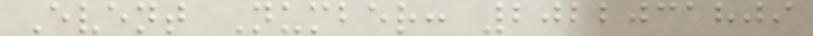Event Number: 2022031809
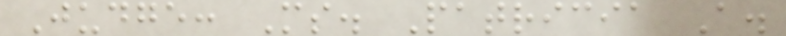Judge: Ms. Patricia A.
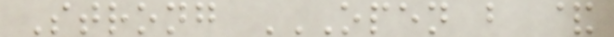Strong OPEN B &
